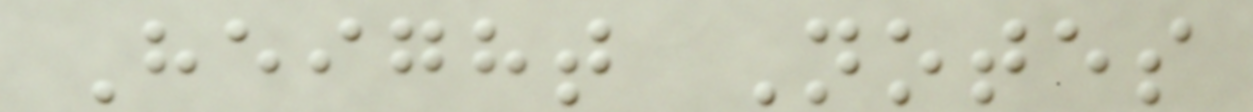Height Notes
